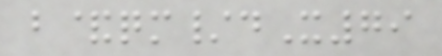b&qm/dX79
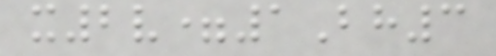x2v=1Bh3
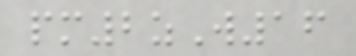pm2zW16
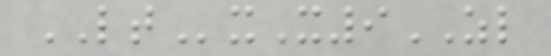LTxX9ZL
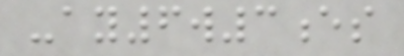-ay6w3es
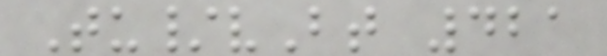Tu/vBt 421
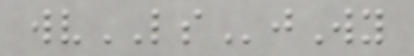wvLSjWy
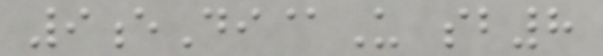9eDi@U sb8
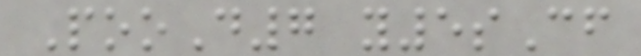PooD7 y5sCf
